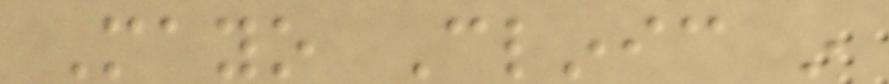Mayo Clinic in
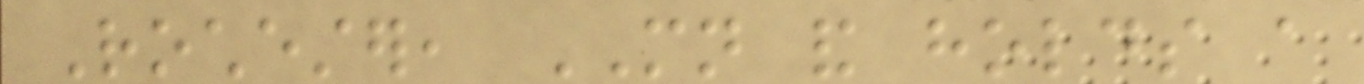Rochester, MN and holds a
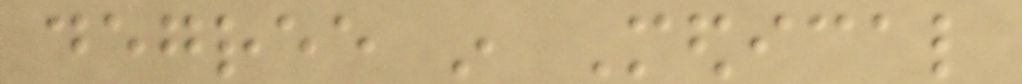degree in Medical
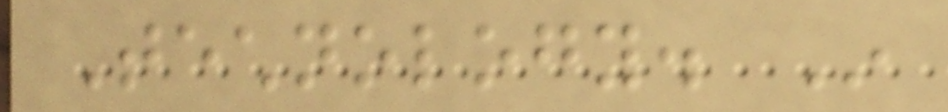Technology. In
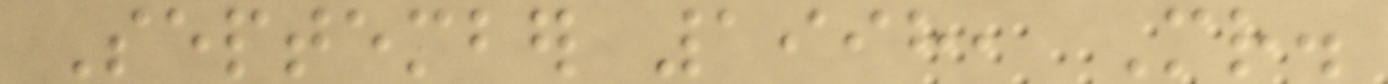September 1998, Mr.
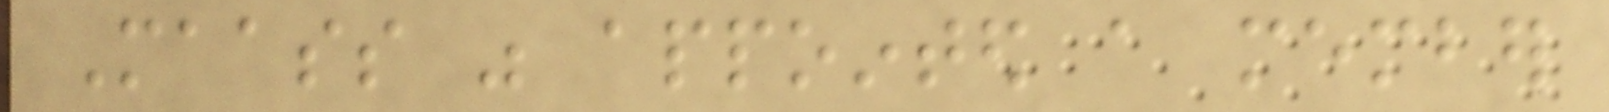Maass was appointed a member
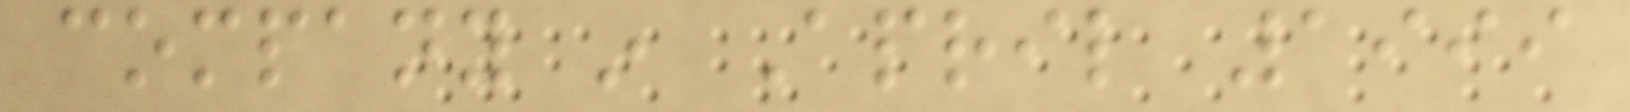company in April 1999
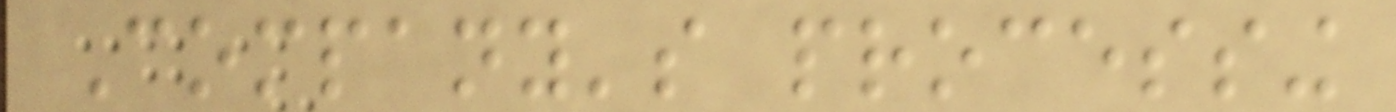Company's processing
